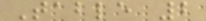Table 2
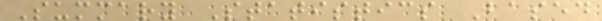Summary Statistics Based
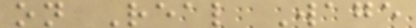on Real Wage
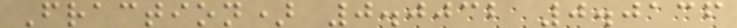Fraction) 0.0032 0.0136
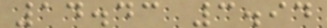14.43 3.94
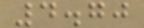4.70
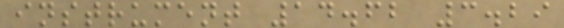instrument 14.62 3.29
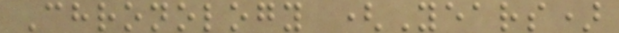Chronology (Years)
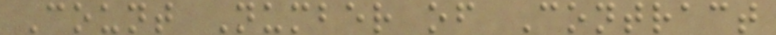Count Number of Contract
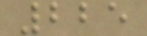225
